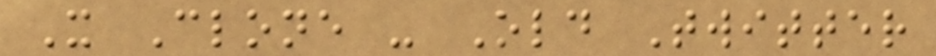X Clone - Old Twitter
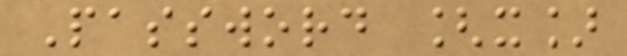Password [x]
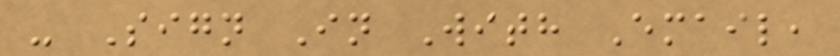- Sign In With Email,
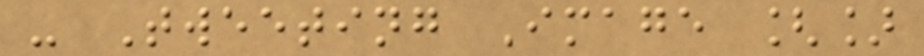- Tweeting Image []
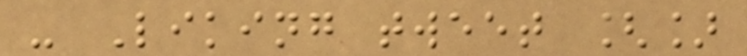- Liking tweet []
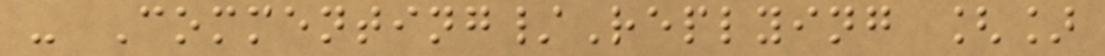- Commenting/Replying []
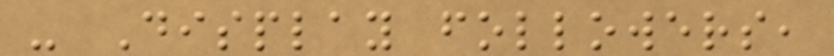- Display followers,
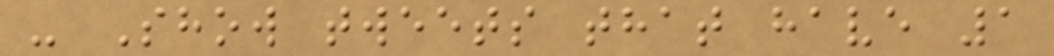- Show tweets that have 1
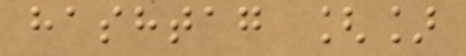hashtag []
